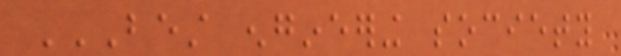BEST ENGINEERING SOCIETY
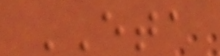ETA
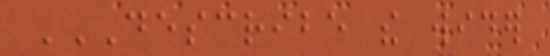DESCRIBE THE WIDER
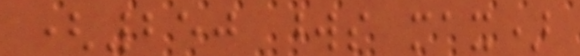(250 words max)
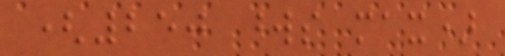(250 words max)
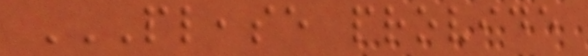PLEASE PROVIDE
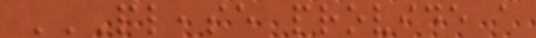PLEASE PROVIDE A
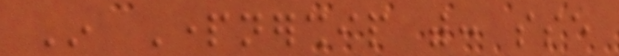In Partnership with: sse
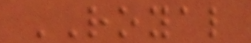ROYAL
